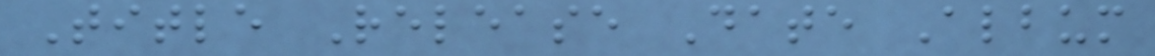Title Release Date Album
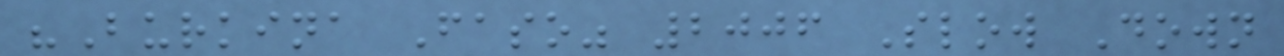"Burkina Faso" 2006 Slow Down
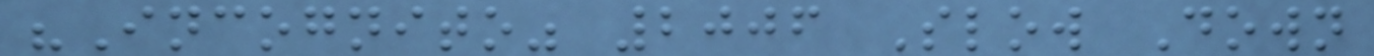"Incognito" 2006 Slow Down
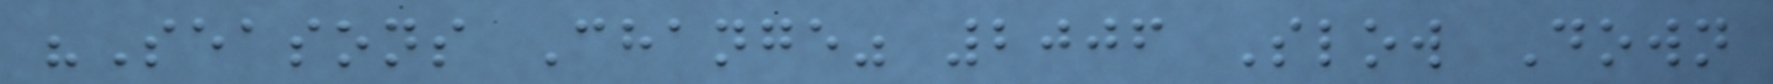"Seasons Change" 2006 Slow Down
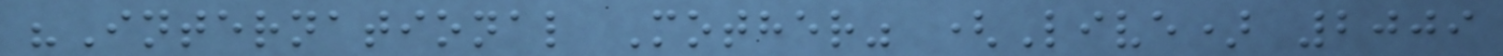"International Mother" (Live) 2009
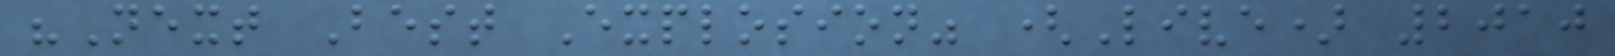"Next Best Explosion" (Live) 2010
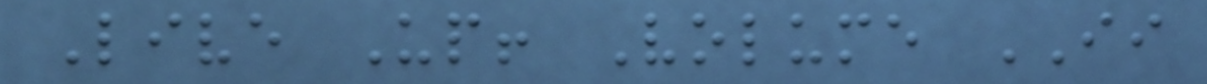Live Up! Volume II
